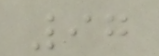97
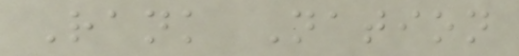Rank Nation
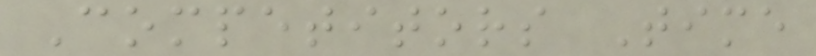Competitors Time
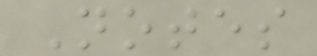Notes
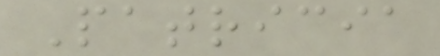Patricia
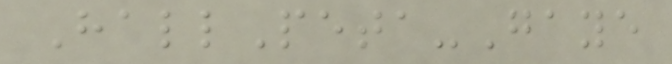HallPeta-Gaye
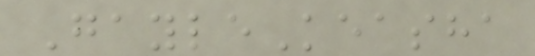GayleKeasha
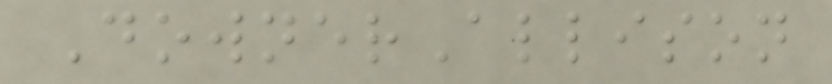DownerAllison
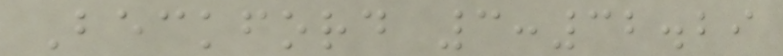Beckford 3:32.29
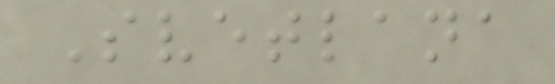Svetlana
